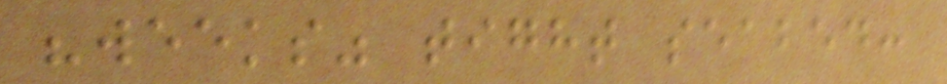"weeks" tight seabed:
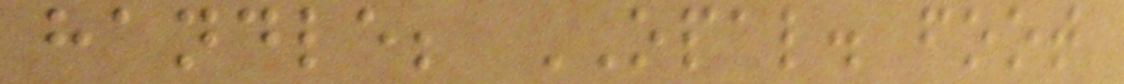handle; OPAL. foot
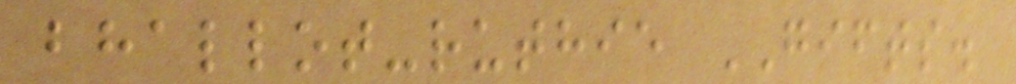bhallot-ruthie GIFTS.
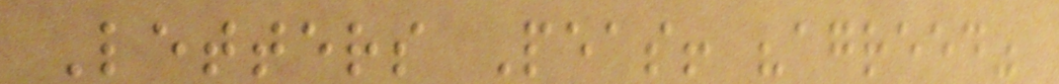Letters Peas! "agreed"
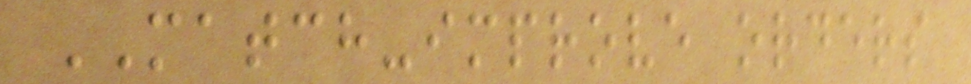MATCH-improve orders
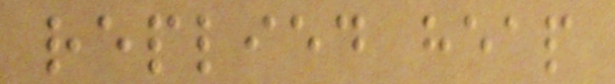replied heap
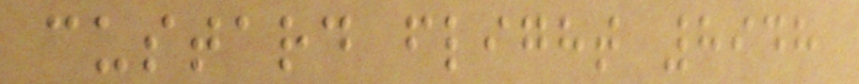custard flight 8948
